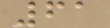61
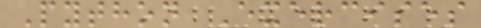Python Exercises
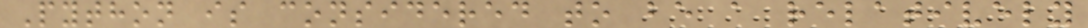Python is considered to be a relatively
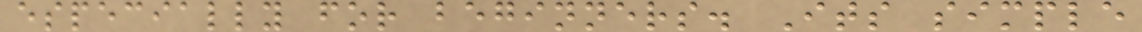especially for beginners. Its simple
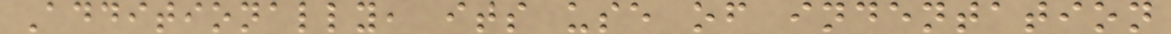Additionally, its use of indentation
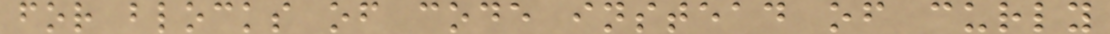for blocks of code instead of curly
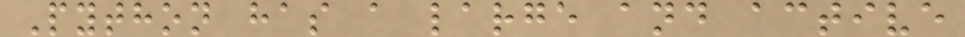Python has a large and active
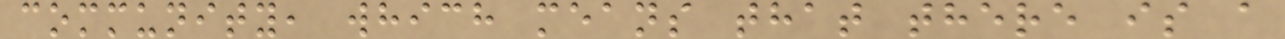community, which means that there is a
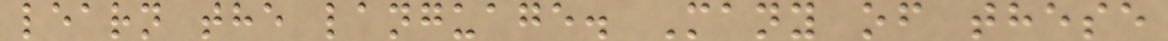learn the language. Many of these
